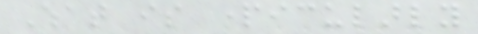What is particularly
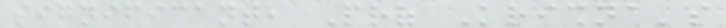significant, Prof Krishna's
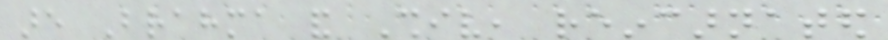are Brahma and Shiv, reincarnated
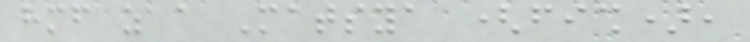himself as a Matsya (fish),
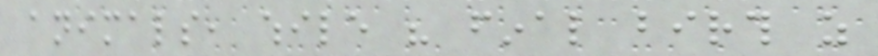animals, while his final birth as
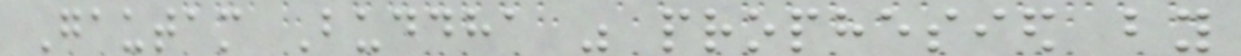Gautam Buddha was prophesied by
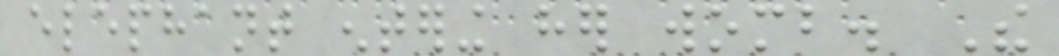elephant entering her womb. The
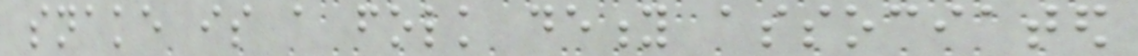snake is a folk deity associated
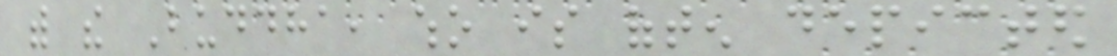with the Buddha, who is often depicted
